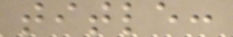title:
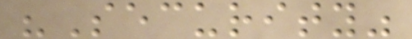"Security"
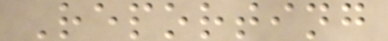Reporting
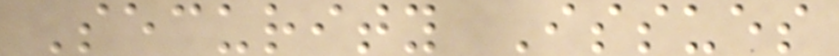Security Issues
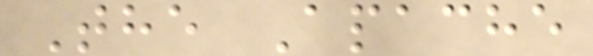The Apache
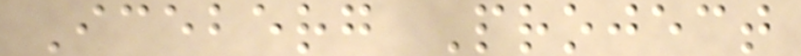Iceberg Project
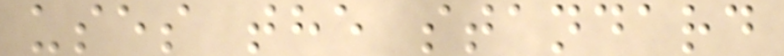uses the standard
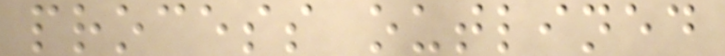process outlined
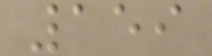159
